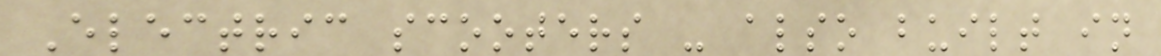Electric scooters - also built in
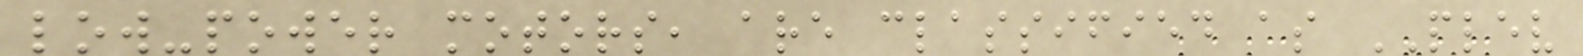low-power motors, are classified as PLEV
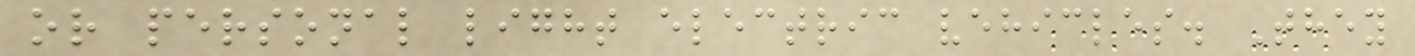or personal light electric vehicles. They
